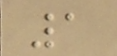1
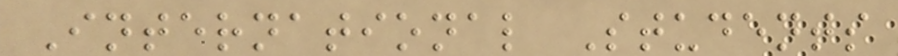International Students
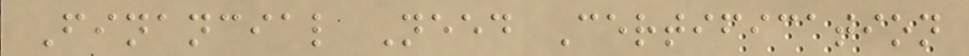Financial Need Certification
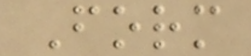Form
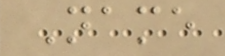Name
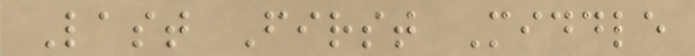Last First Middle
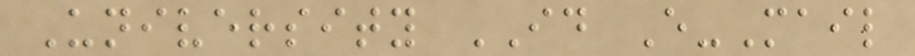University ID E-Mail
